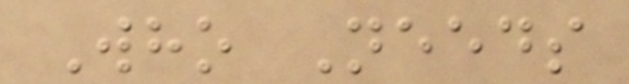Who Needs
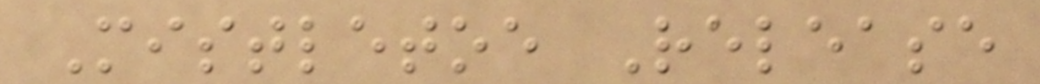Mistletoe Release
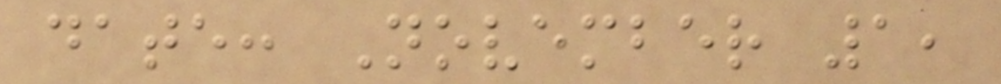date: November 1,
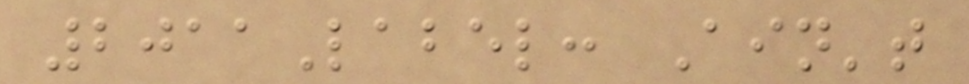2011Label: Ain't
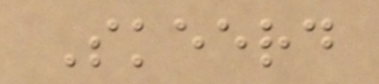Skeerd
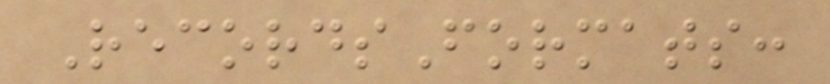RecordsFormats:
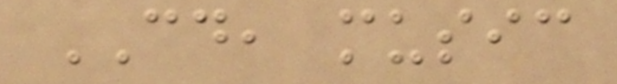CD, music
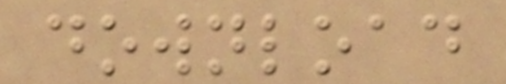download
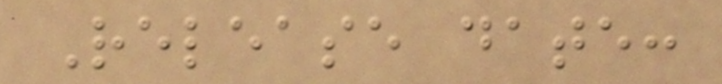Release date:
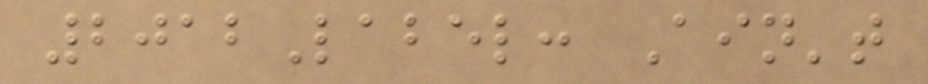2012Label: Ain't
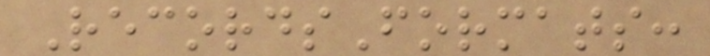RecordsFormats:
